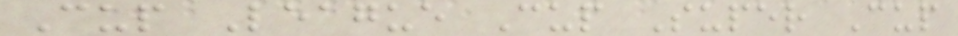Cup League Cup Super Cup
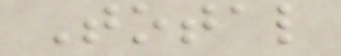Total
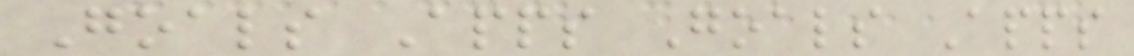Goals Apps Goals Apps
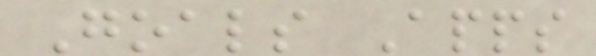Goals Apps
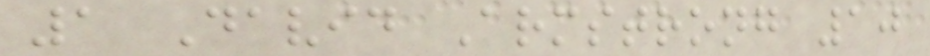1 David Armstrong 10
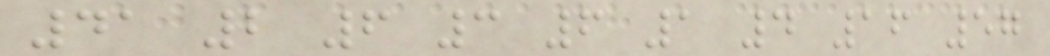41 2 6 3 6 1 4 16 57
